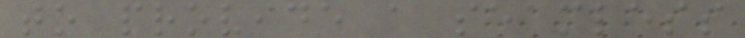to provide a seamless
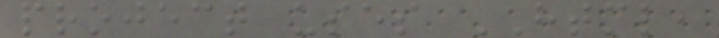project uses HTML,
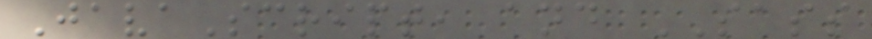JavaScript, and SASS
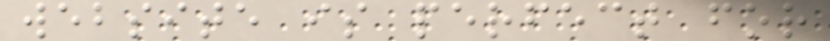website is perfect for
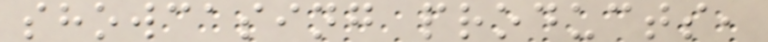showcasing products,
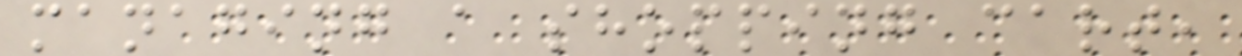managing a shopping cart,
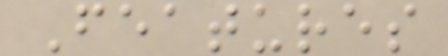Features
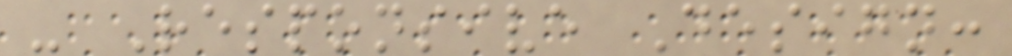- Responsive Design:
